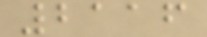2116
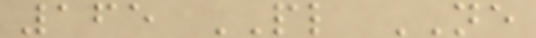165 PL NE
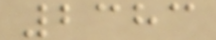2383
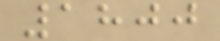1800
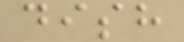dish
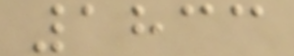1833
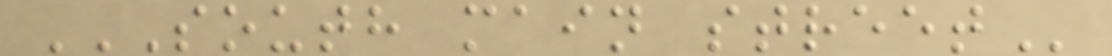SOUTH MAIN STREET
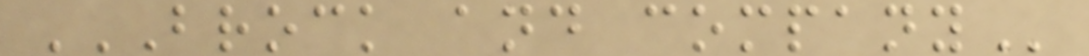BROCK AND COMPANY
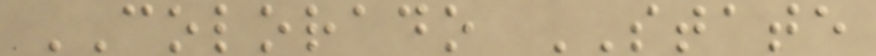COLORADO STATE
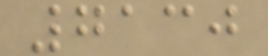7130
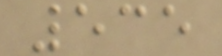535
